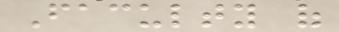Faculty of
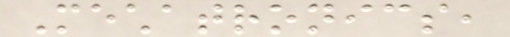Mechatronics,
